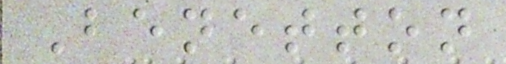Benetton
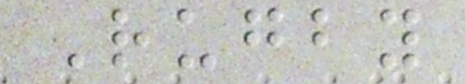Rugby
